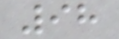98
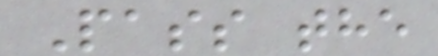Pass the
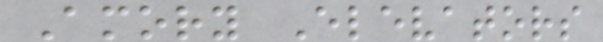Amory Elevators
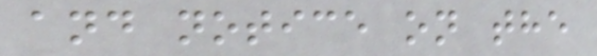and notice on the
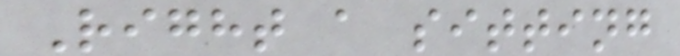Right a sitting
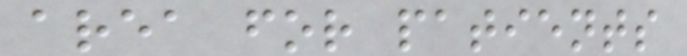area for patients
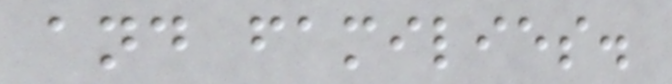and families.
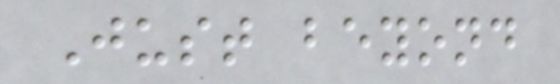Just beyond
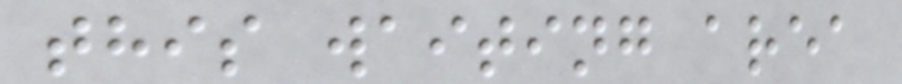this waiting area
